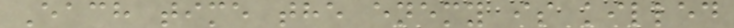Each time the enemy is killed
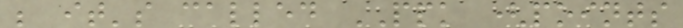; it's called PPK (points
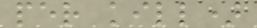per kill)
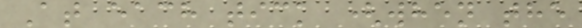At each tick (when the
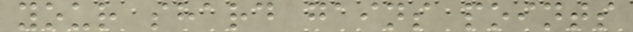your shard gains points
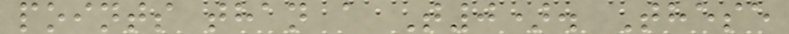points than a T0). These
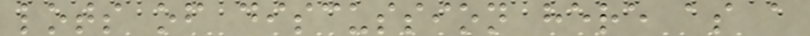lots of discussion here as a
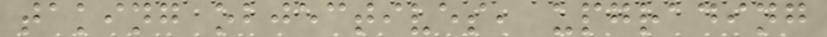taking objectives, upgrading
